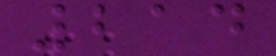214
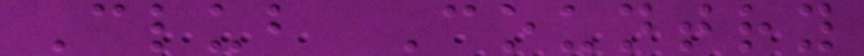Club Country
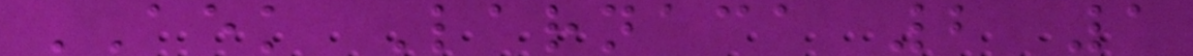AEK Larnaca 2 1
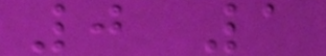0 1
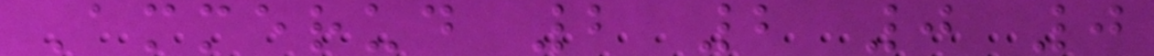Ammerud 2 2 0 0
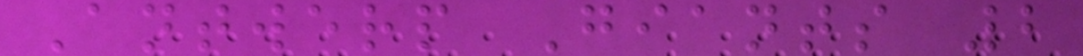Antwerp Giants 2
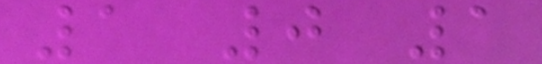1 0 1
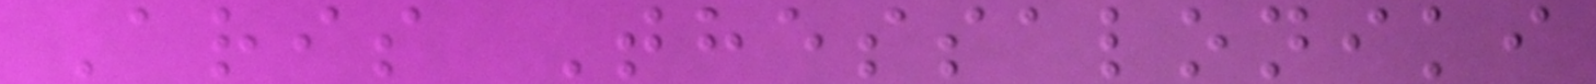Aris Thessaloniki
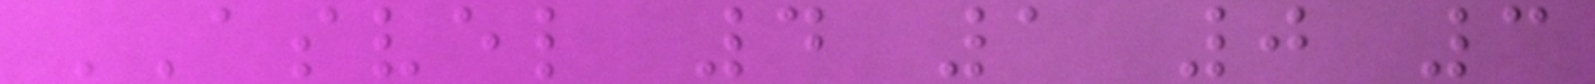ASVEL 4 1 0 3
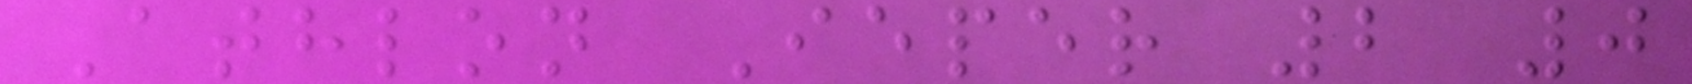Athlon Ieper 2 0
